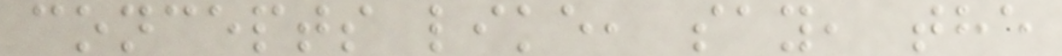concepts like, say, the
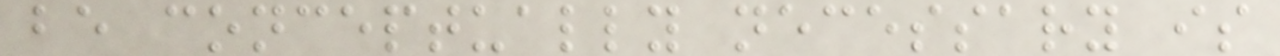be conceptually necessary is
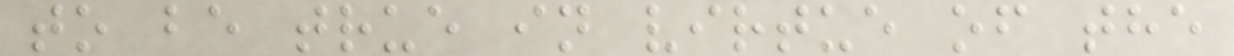to be true in virtue of the
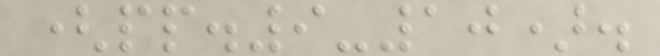(pp.9-10).
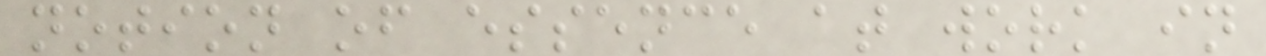notion of essence at work in
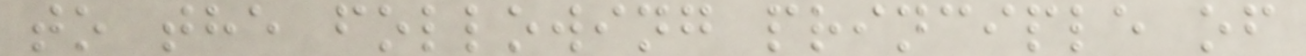to the following principle of
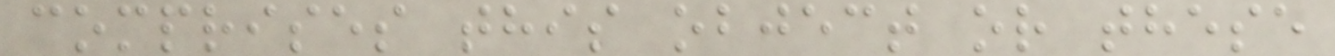comprises this object or these
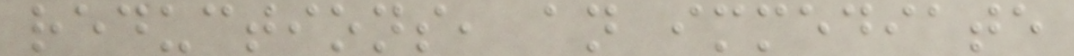reductions, an immediate
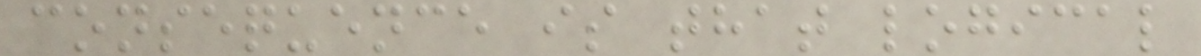consequence is that logical
